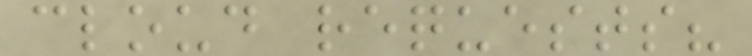cloud requests?
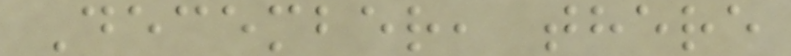December, there
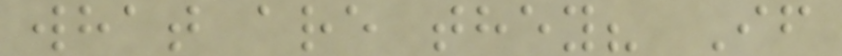what are they? If
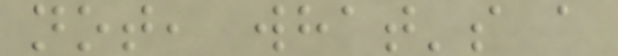not, what's a
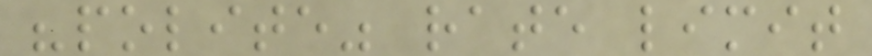"polite" rate limit
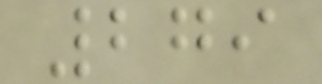279
